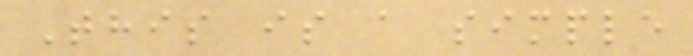This is a simple
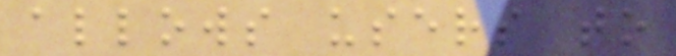allows users to
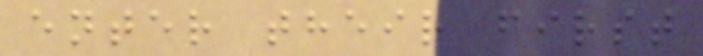enter their first
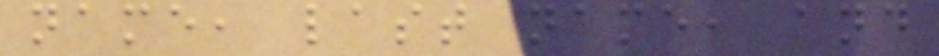name, last name, and
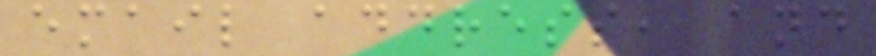email address, and
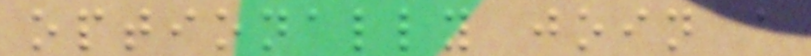optionally join a
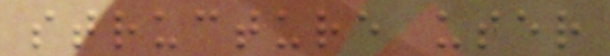structure user
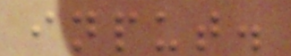input.
